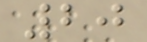20
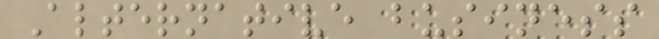Alternative business
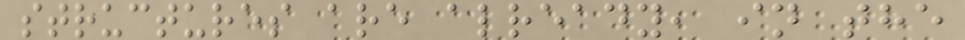structures are already, in the
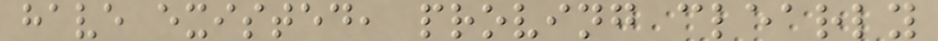have existed, proving clearly
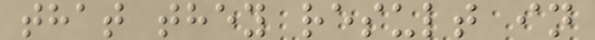that they result in
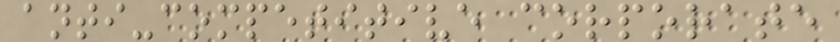anti-competitive corporate
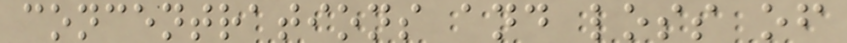concentrations and loss of
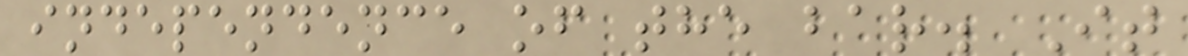independence of the bar. It
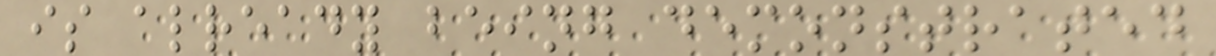is already being demonstrated
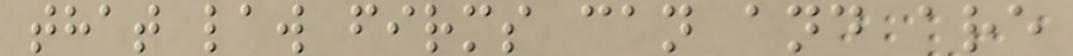that law firms can and are
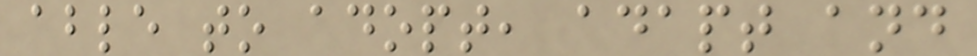able to adopt, adapt and
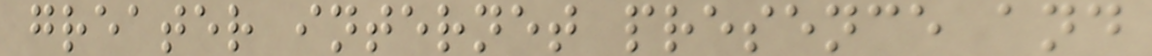greater internet presence and
